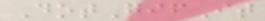DotGifIt
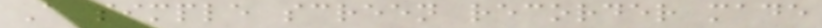A simple screen recorder made
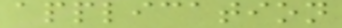application
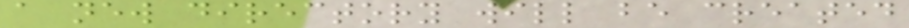a new directory will be created
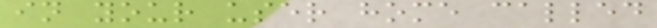in your user home called
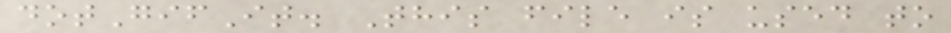dotGifIt. This file is used to
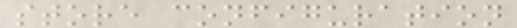store configuration
